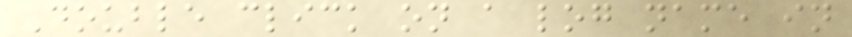Double click on a log name in
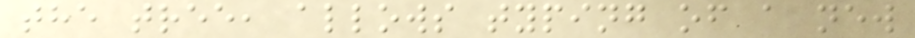the tree, allows typing of a new
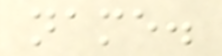name.
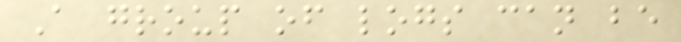A group of logs can be
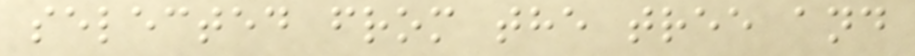selected from the tree and
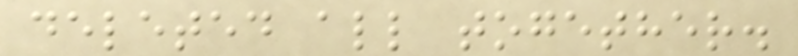deleted all together.
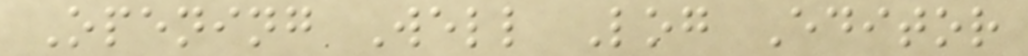Opening Well Log Editor
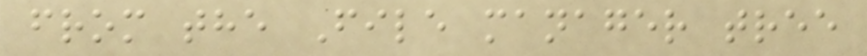from the File manager tree
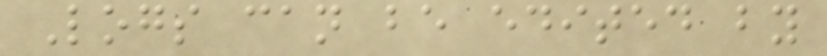Logs can be edited by
